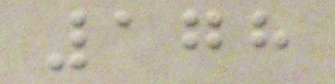178
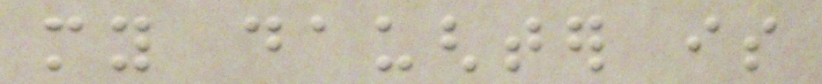my daughter is
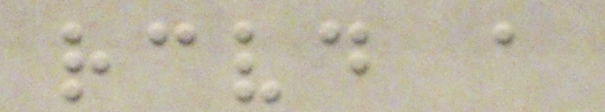received a
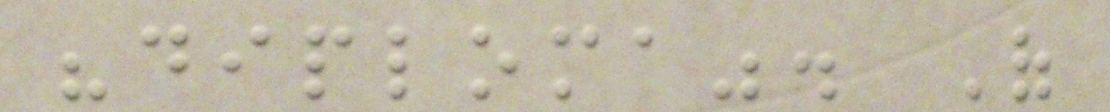"diploma". Of
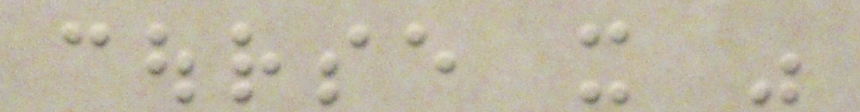course it was
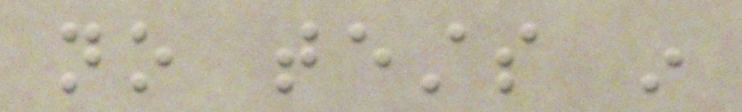no tests in
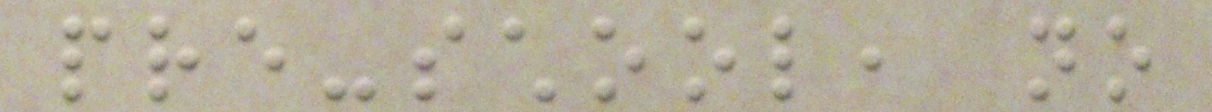pre-school, no
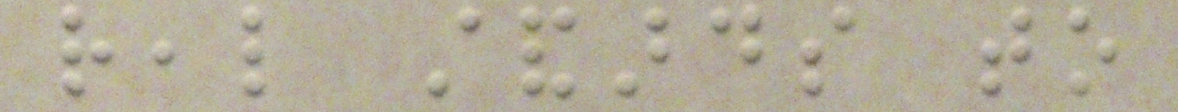real standards to
